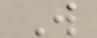W
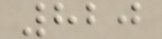820
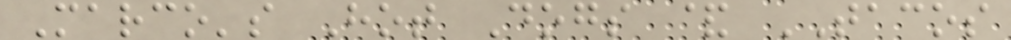Marco's Hot Dogs & TACOS
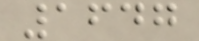1647
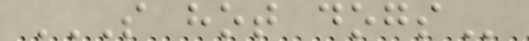S HOT DOGS
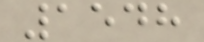1548
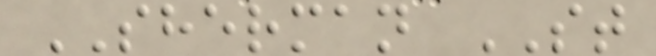SHERMAN ST
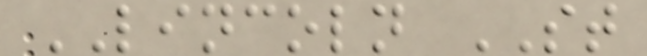LINCOLN ST
